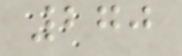270
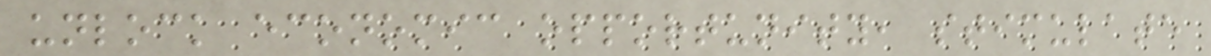unlock economic opportunity, stimulate
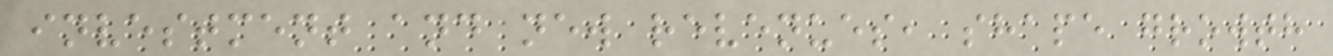investment and new revenues, shape growth
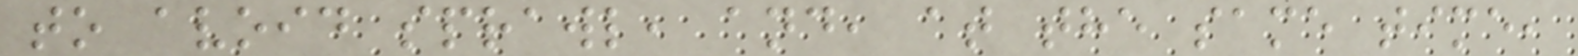to avoid sprawl, and, at the same time,
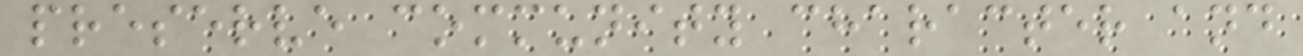preserve community character and
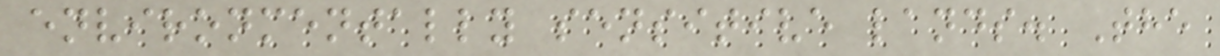environmentally sensitive lands. The
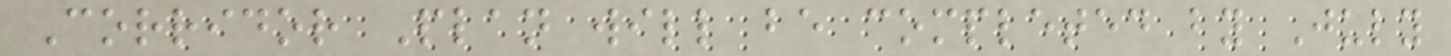Corridor Plan will be completed by July
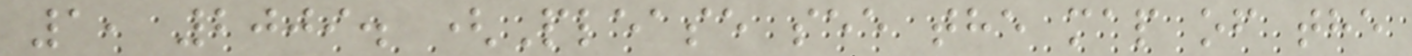1, 2009. (Please see the map of the
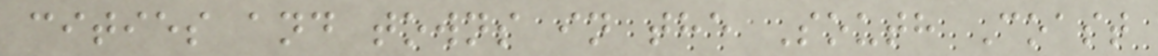cities and towns in the South Coast
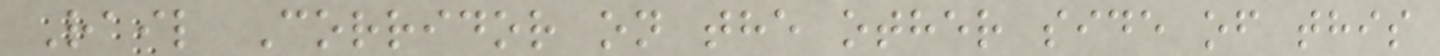Rail Corridor on the other side of this
